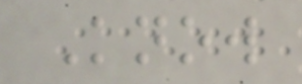Know
